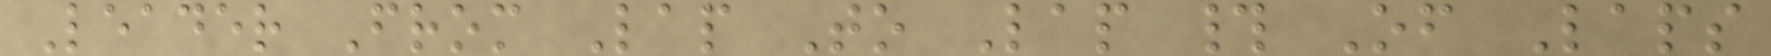Leader From Lap To Lap # Of Laps
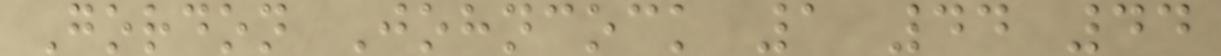Gordon Johncock 1 44 44
